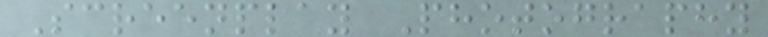Screenplay Photography
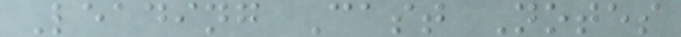Leading Cast Notes
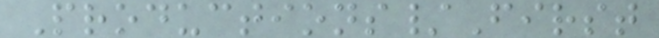Productions/First
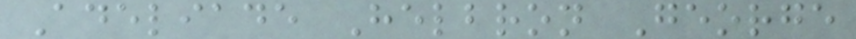Adeliade Helbron George
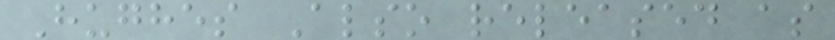Hughes Also released as
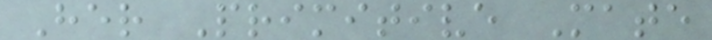Her Primitive Mate
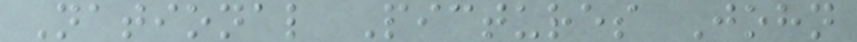National Pictures John
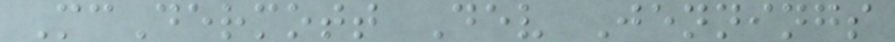McDermott Dev Jennings
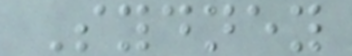Sydney
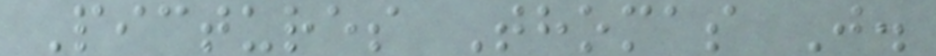Pictures Thomas J.
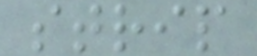strip
